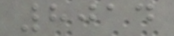8014
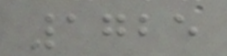1725
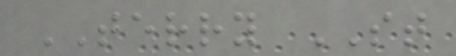TERRY ST
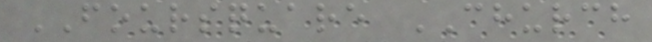FOURSQUARE CHURCH
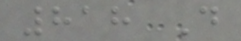818 D
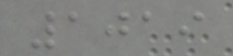1019
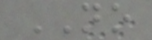NO
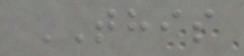THIS
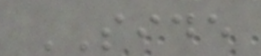SIDE
